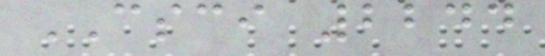CSCI 2244
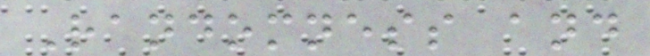Randomness and
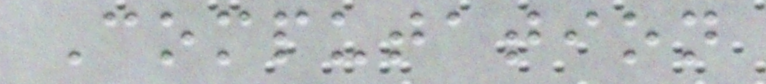Computation
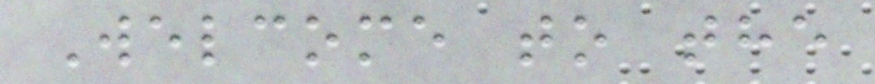Welcome to the
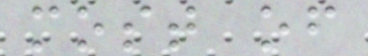most of
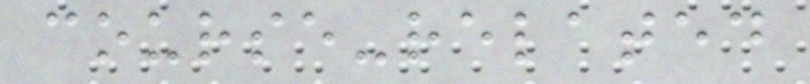course-related
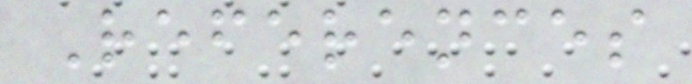References
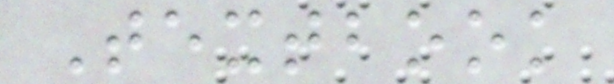Textbook
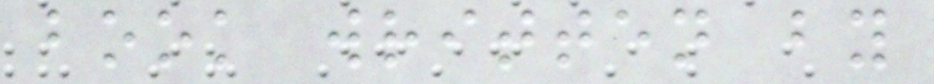book written by
